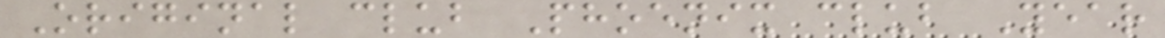Original club Phoenix club Year
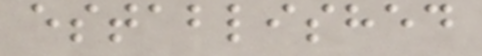established
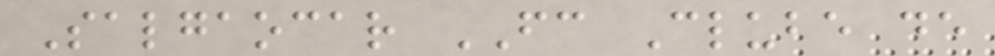Salgaocar FC Clube de
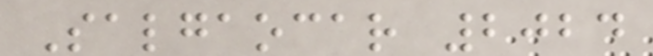Salgaocar 2024
